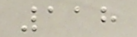118
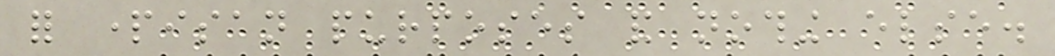for partisan purposes and nothing else.
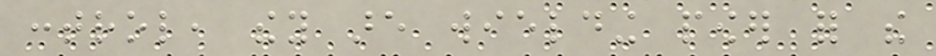control, they are wielding power for the
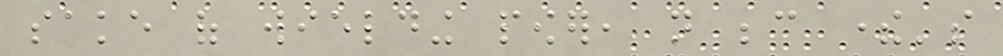sake of wielding power, not because there's
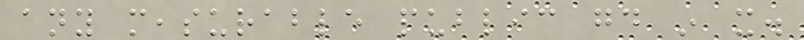any measurable public good in it.
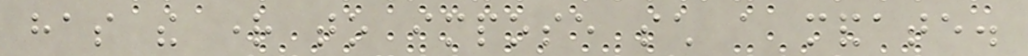has the right to impose such a mandate.
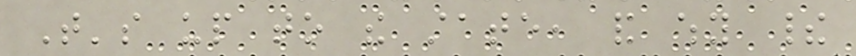That's up to the state, and why their
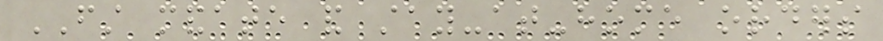FIRST mandate and stay-at-home orders
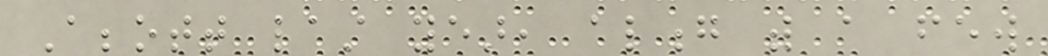Abbott last year, along with a few
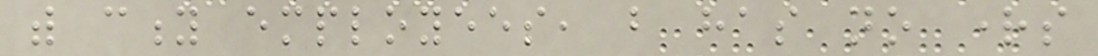with city employees, but has no rights
